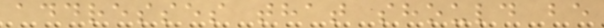addresses that should be
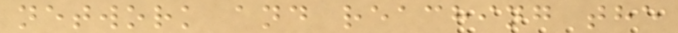network and reaching the
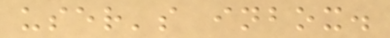user's inbox.
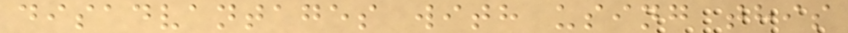disadvantages with using this
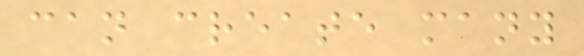can create many
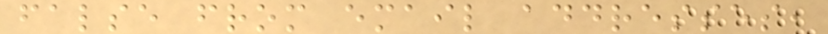false from email addresses,
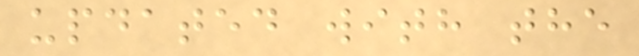updated with the
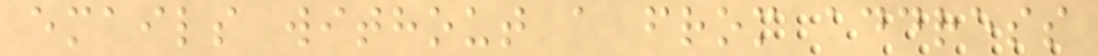emails without a from address
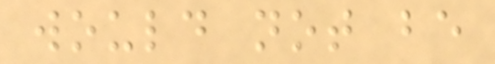would not be
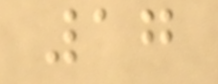17
